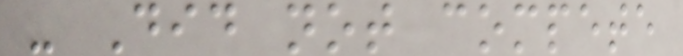- Did not compete
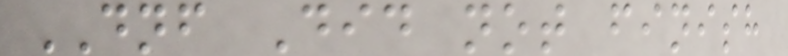DNF Did not finish
